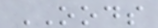OODS
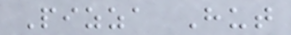Pizza Hut
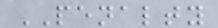PENALTY
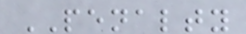PENALTY
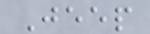Jeep
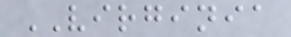VIRGINIA
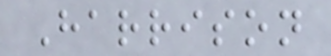Harrison
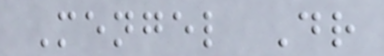Mengel Dr
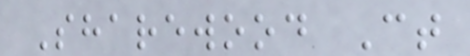Sharewood Ct
